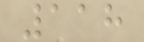118
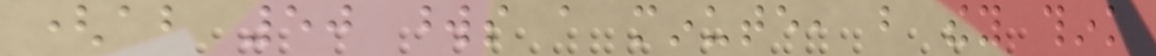(about 50 words a minute, but they think
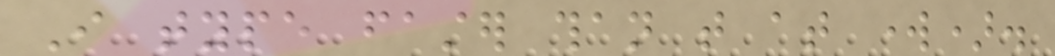I type faster than that at work).
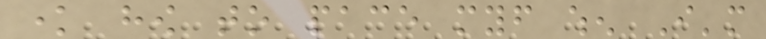know how to pace myself when I'm
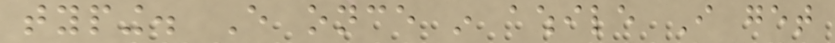typing. Every once in awhile I get
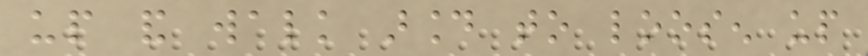up and walk around to loosen up
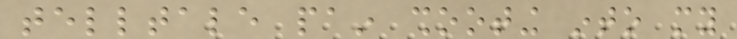telltale pain shooting into my
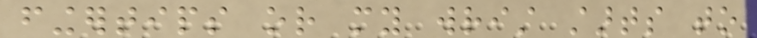fingertips or my wrist starts to
